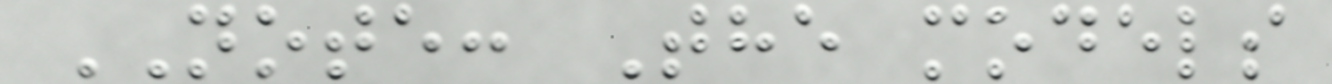NOTE: The models
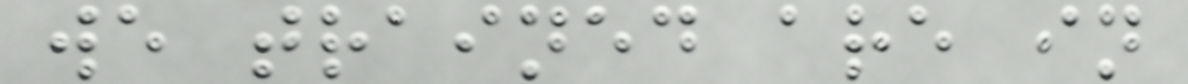we trained are in
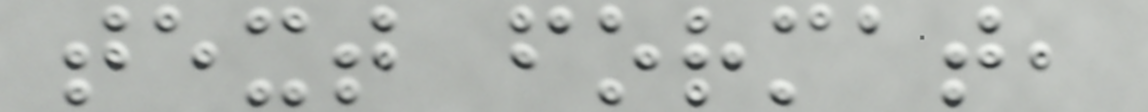text format,
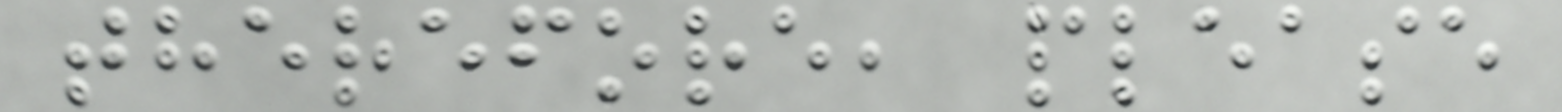therefore, please
